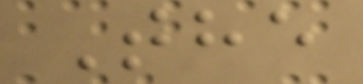The
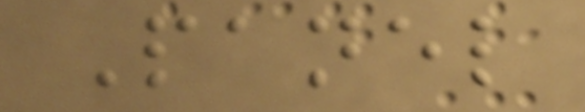Panel
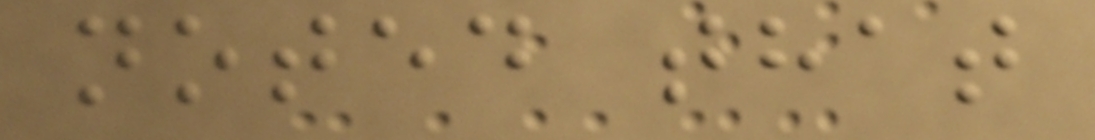noted that
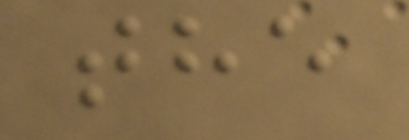the
